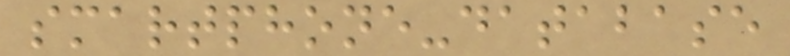smartphone-database
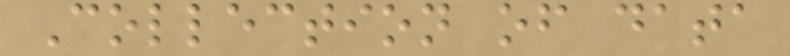Collection of data
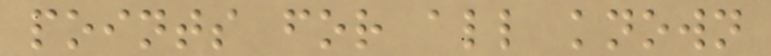points for all known
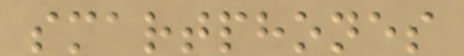smartphones
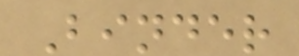Binder
